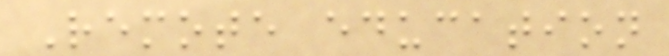Remote education
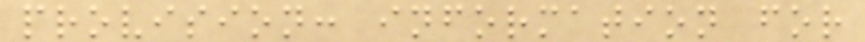provision: information for
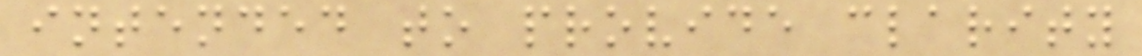intended to provide clarity
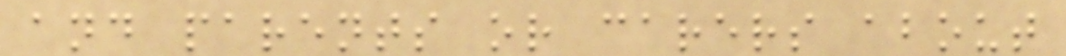and parents or carers about
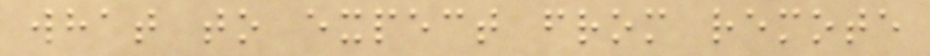what to expect from remote
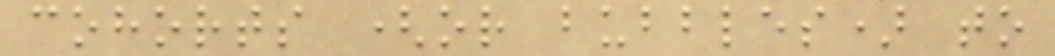cohorts (or bubbles) to
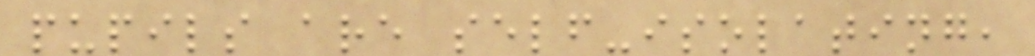pupils are self-isolating,
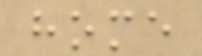home
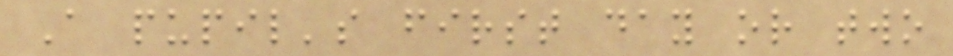A pupil's first day or two
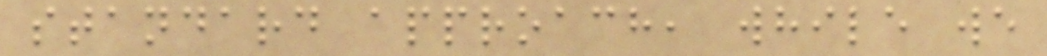standard approach, while we
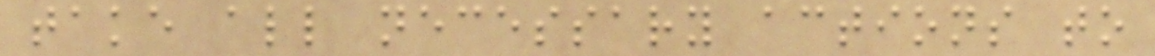take all necessary actions to
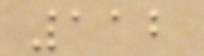112
